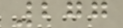277
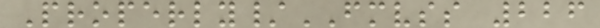Properly/FMVSS 226
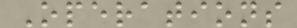Operations
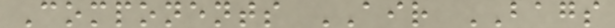Components AIR BAGS
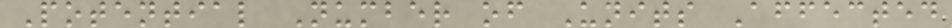Potential Number of Units Affected
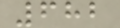682
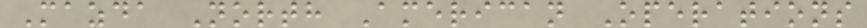Mazda North American Operations
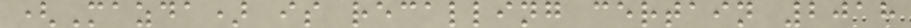(Mazda) is recalling certain 2018
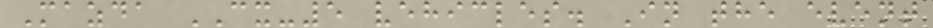Mazda CX-5 vehicles. In the event
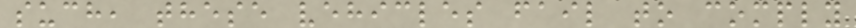such, these vehicles fail to comply
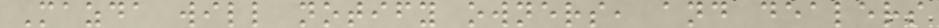Mazda will notify owners, and dealers
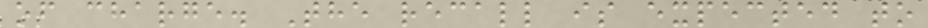of charge. The recall is expected to
